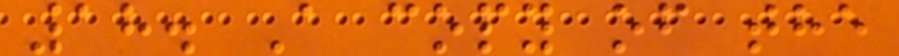18. A copy of the
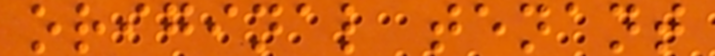original tenant
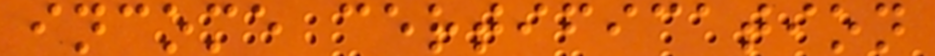income certification
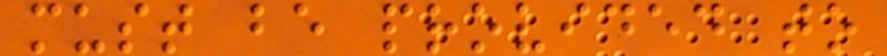must be provided to
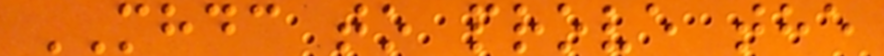MHDC to prove the
